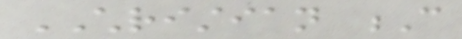CHRISTIAN C
